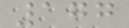177
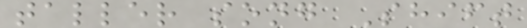taller song Shift
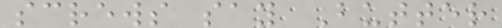screws say Butter
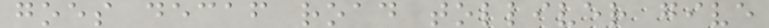goes decaf road tolliver give
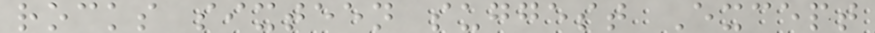rocks sixteen suggest Except
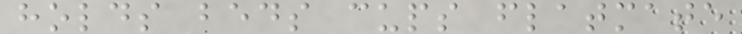holds beds cups flatmate
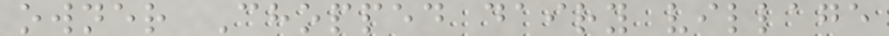owner Chopped dairy village
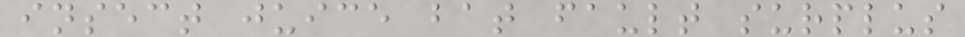insect juice bat fault surplus
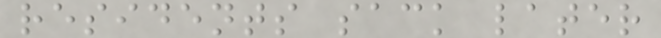residents sack later
